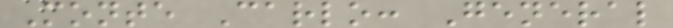Monte Carlo: General
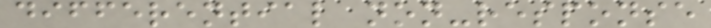differential non-response
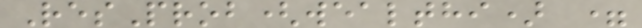ResProb(wealthi) =
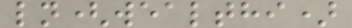ln(wealthi)
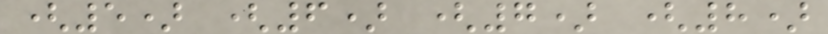(5) (6) (7) (8)
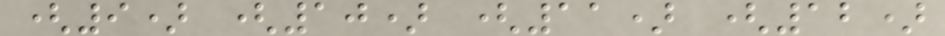(9) (10) (11) (12)
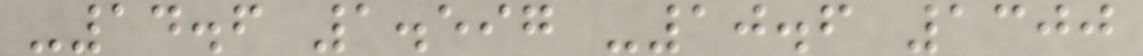-14.6 1.597 -10.6 1300
